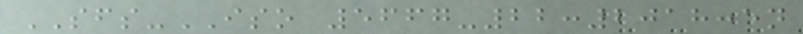SFS-ISO 5667-22:2018:en
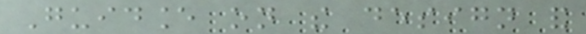Guidance on the design and
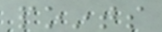points
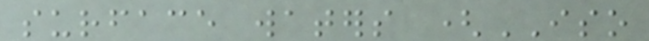surface waters (ISO
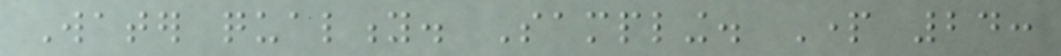Water quality. Sampling. Part 24:
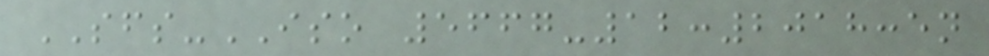SFS-ISO 5667-12:2018:en
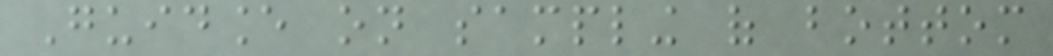Guidance on sampling of bottom
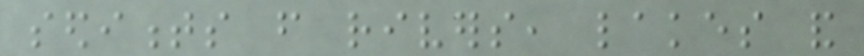sediments from rivers, lakes and
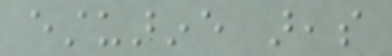estuarine areas
